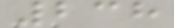238
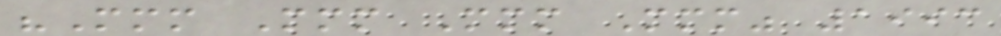"Mmm Mmm Mmm Mmm" 1993
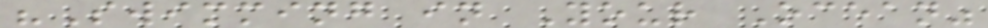"Swimming in Your Ocean"
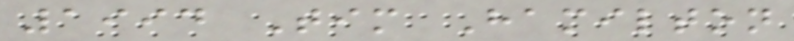1994 Tim Hamilton
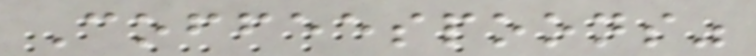Coffeespoons"
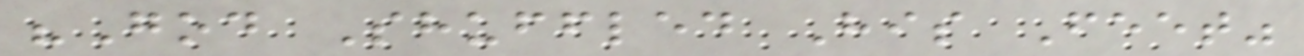"God Shuffled His Feet"
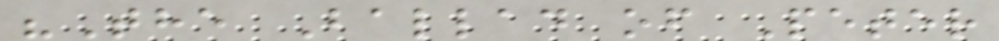"The Ballad of Peter
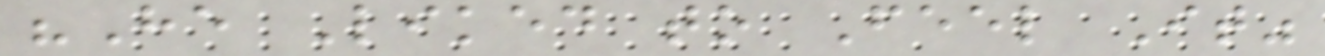"He Liked to Feel It"
